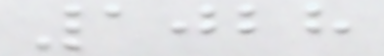1028
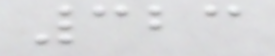323
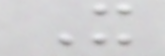X
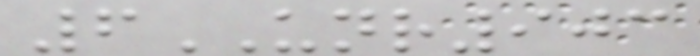6UNR903
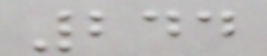244
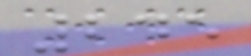245
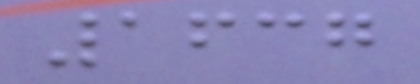1637
